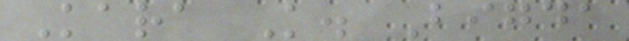Kara K. Bigda
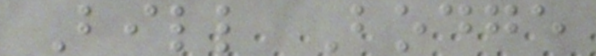Bill Bodge
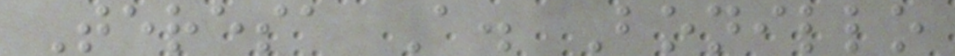Teresa A. Bonillo
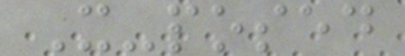X-posed
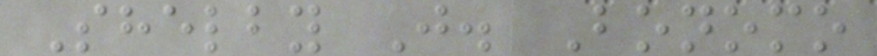Shelby J. Bonomo
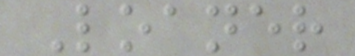Loaner
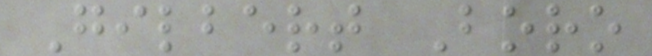Gilbert Boro
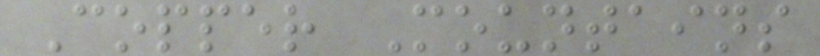Copper Mountains
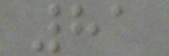81
